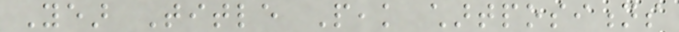Year Title Peak chartpositions
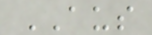AUS
